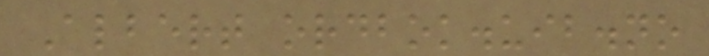Albert ordbok.uib.no
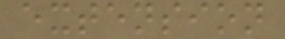extension
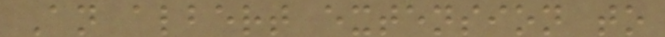An albert extension to
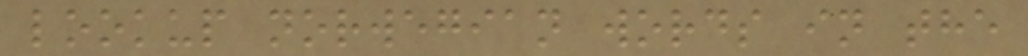lookup norwegian words in the
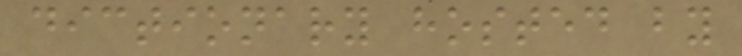dictionary hosted by
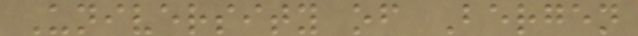University of Bergen
